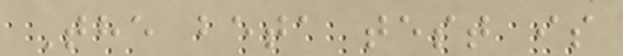The beta test is
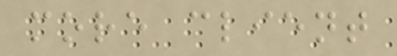more client
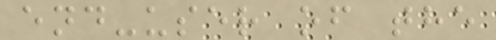end-user of the
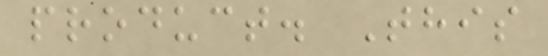product. This
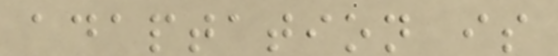adaptation is
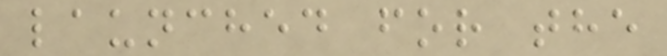launched for the
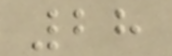28
